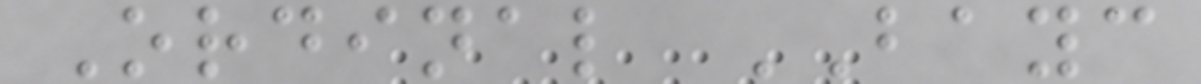Ordinal BAYC
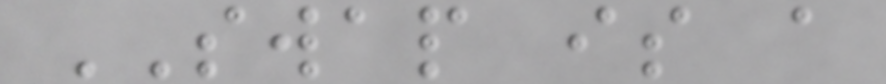SWAP is a
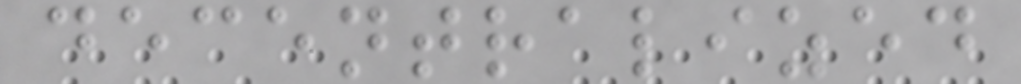decentralized
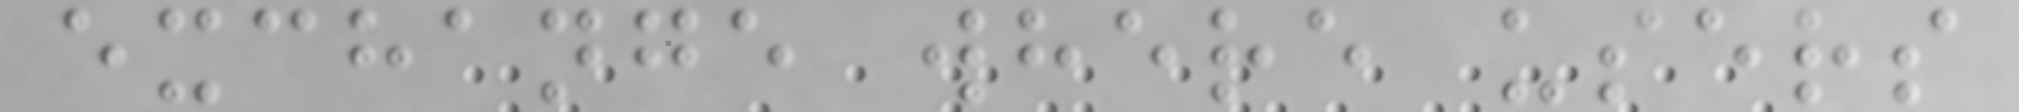exchange where users
